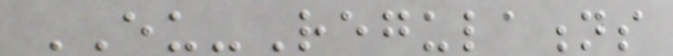EU-Regulations
